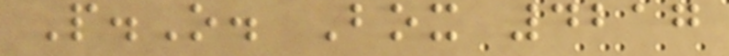P.O. Box 4217
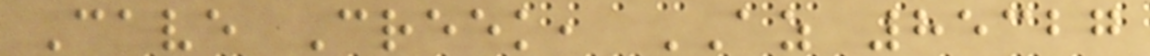Cave Creek, AZ 85327
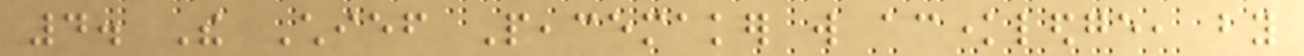4. The Chief Peacemaker will acknowledge, by
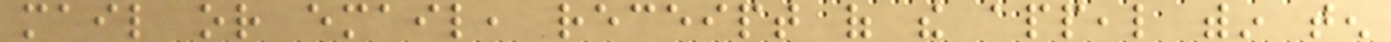mail or email, receipt of the appeal within ten
